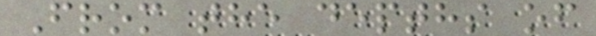From the depths of
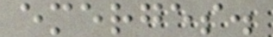emerges.
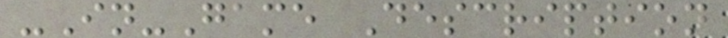-In-Game Description
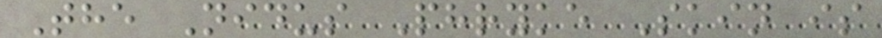The Nidus Phryke Skin is
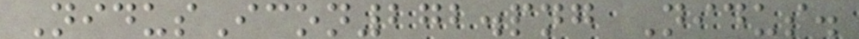NidusIcon272.png Nidus.
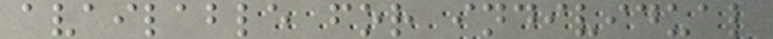available for individual
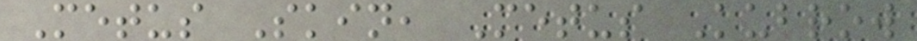Metus Skin, Metus Kubrow
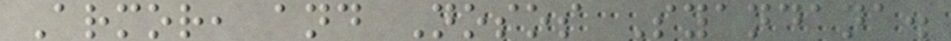Armor, and Nosos Syandana.
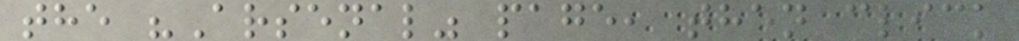the "Arsenal" page, then click
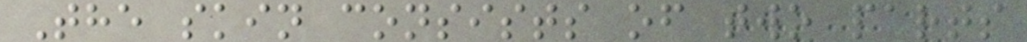The skin consists of two parts
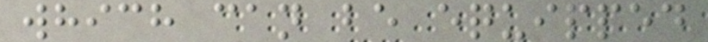which can be equipped
